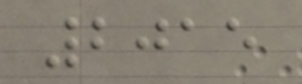2015
